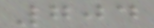704
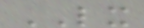LX
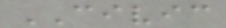CIVIC
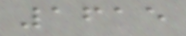1615
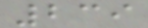239
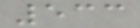533
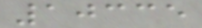10335
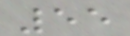55
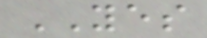YES
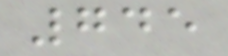745
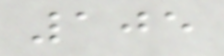105
